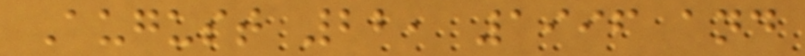August 22, 1996 and
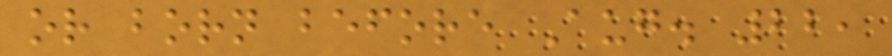or born before Aug. 22,
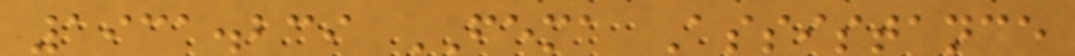1931.239 FEMA Assistance
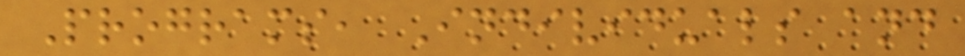Programs, Individuals and
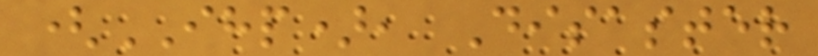(IHP), Disaster
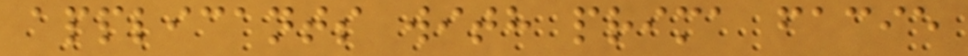applicants with prima facie
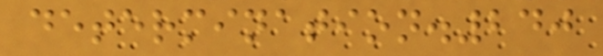determination.240
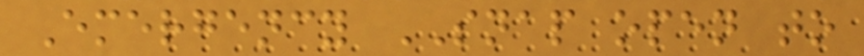Emergency SNAP open to
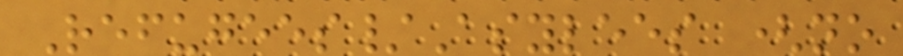Refugees/Asylees (no
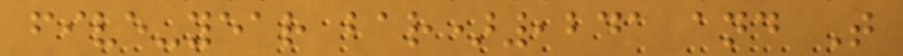five-year bar),241 and T
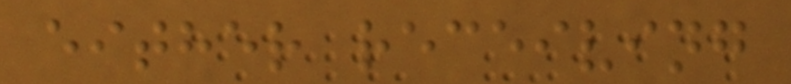either receiving
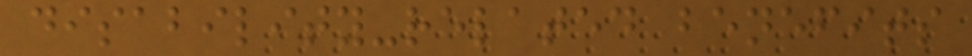disability-related benefits
